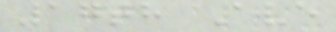17th Ave
